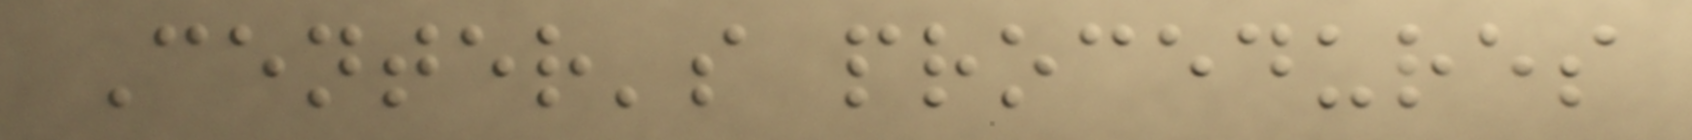Center's procedures
